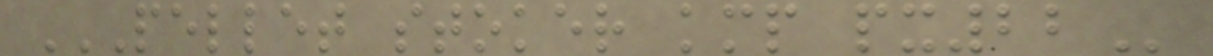PELLET STOKER KMP PX22
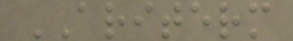ARITERM
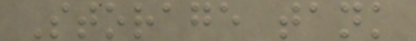Storage tank
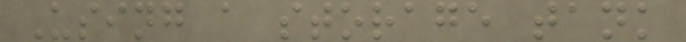Using a storage tank
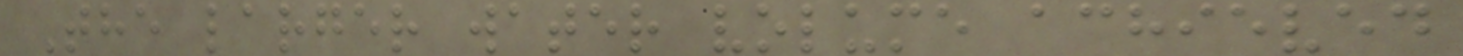The larger water volume achieved
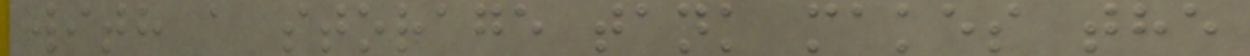with a storage tank makes the
